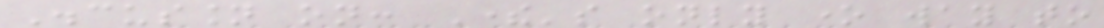Discussion on: There's only one way to
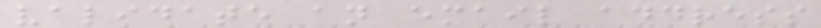validate an email address
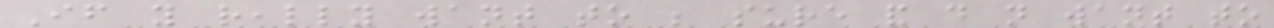If you really want to be sure and do not want to
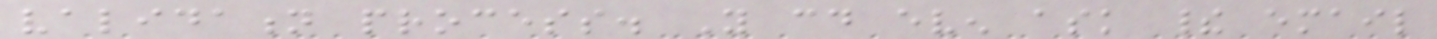validation process. You could even ask their email
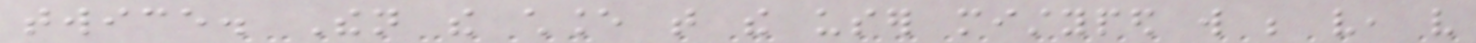twice. Then the chance that the user mistyped will be very, very
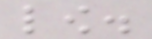low.
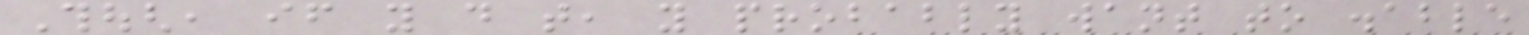Though, if you do that, you probably want to disable
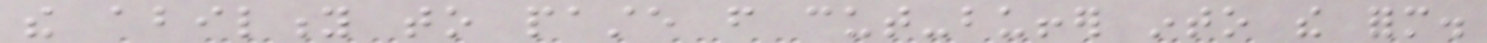the ability to paste from cut-buffer into the form.
